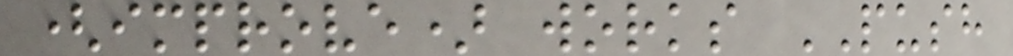(improve) works PUSH
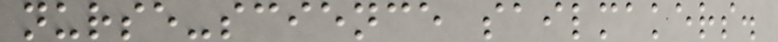nurse-science sailmakers.
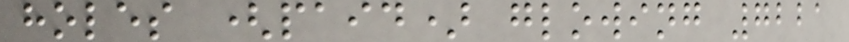holes (paid) glowing 7221
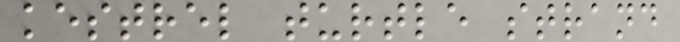kestrel turtle strand
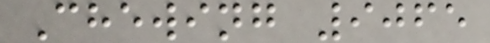Chewing 9065
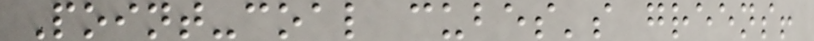Point-coal cubes's greens!
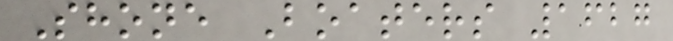Shone Boaters 1627
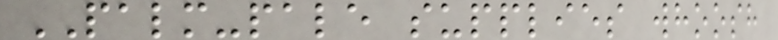PALM-pale supplies whoosh
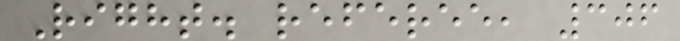Right. referee, 306
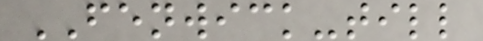FENWICK-till
